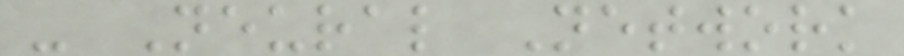- Neural Network
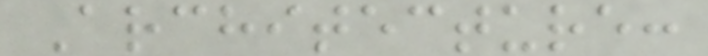Architecture:
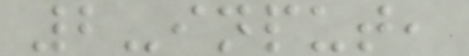2-input,
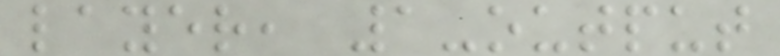layer, 1-output
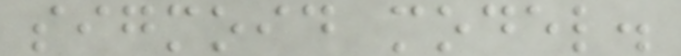sigmoid model.
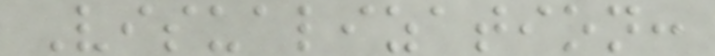Visualization:
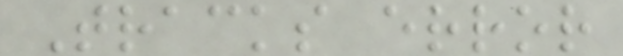Tracks error
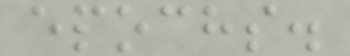epochs.
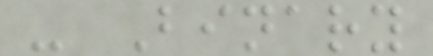- Binary
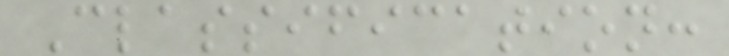Classification:
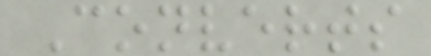Converts
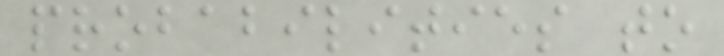probabilities to
